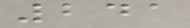241
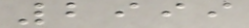2999
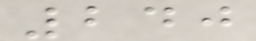240
